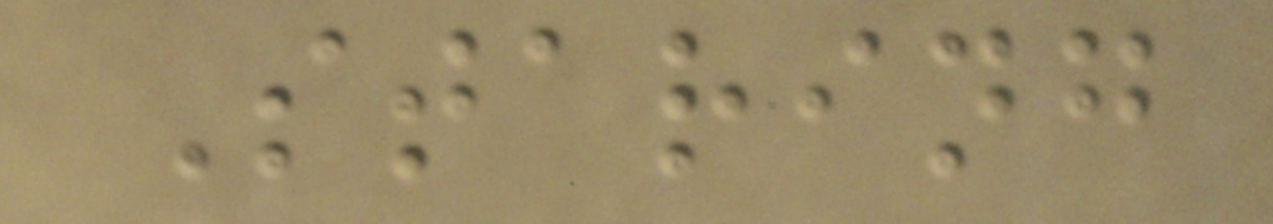Staring
